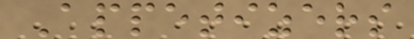Appetizers
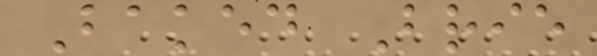Baked Brie
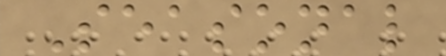Seasonal
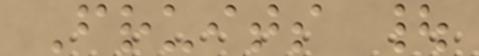Fruits |
